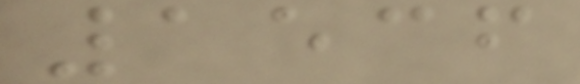1536
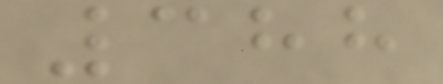388
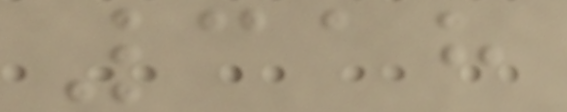318
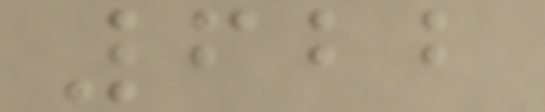622
